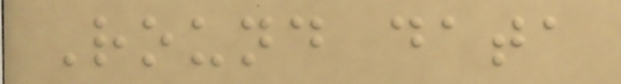Round data
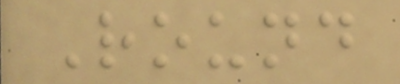Round
